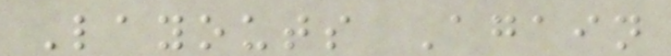Layouts Again
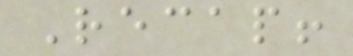Recap!
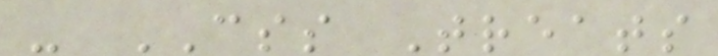- CSS Treats
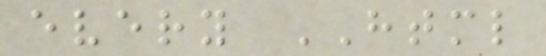every HTML
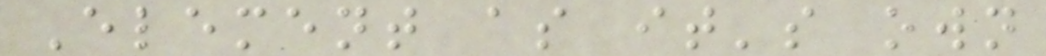Element as it's own
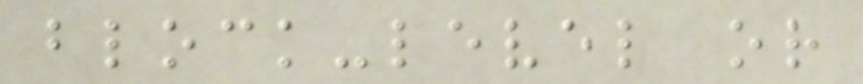block-level or
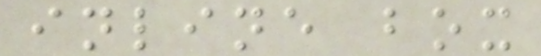inline box
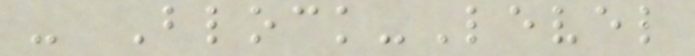- Block-Level
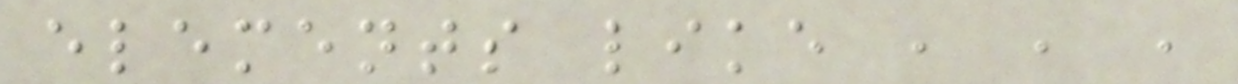elements like , , ,
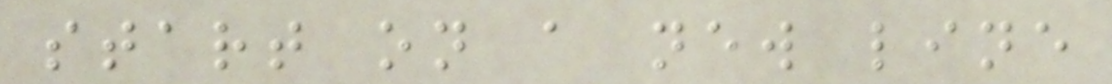start on a new line
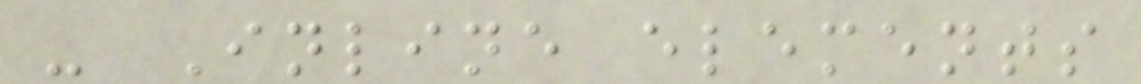- Inline elements
